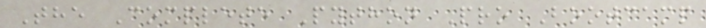The Complete Python Pro Bootcamp
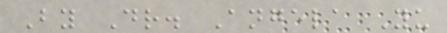By Dr. Angela Yu
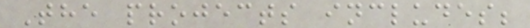The projects includes;
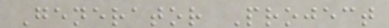Generator Project
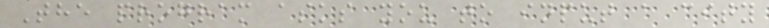The program asks you to input a city
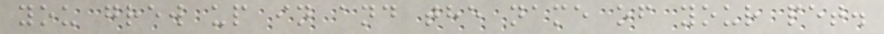you grew up in and the name of your pet.
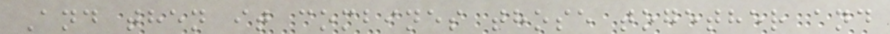And then it combines those together and
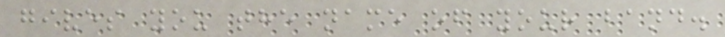gives you the name of your band.
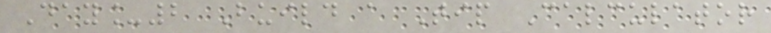Day_2 Build a Tip Calculator
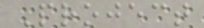Project
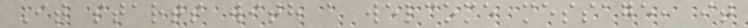It starts with a welcome message, it
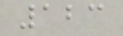123
